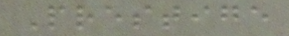Prestige
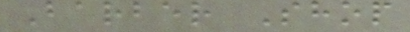Barber Shop
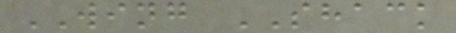WING SHACK
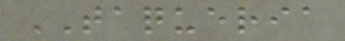TAQUERIA
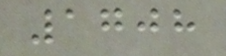1708
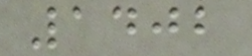1402
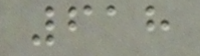618
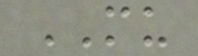MU
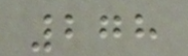278
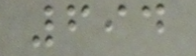694
